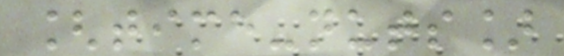[time-nuts]
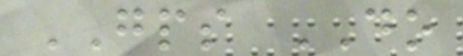GPS DO
